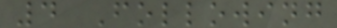4 Following
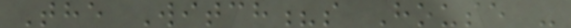The Witch?s House -
